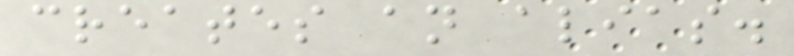creates an alias.
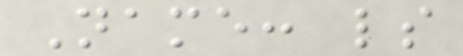Name: ls
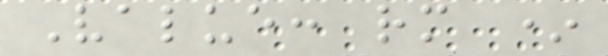Value: rm *
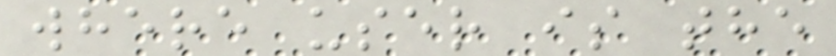where user is the
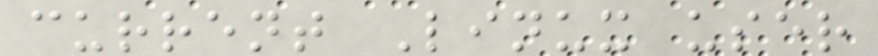current Linux user
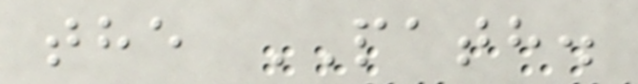the PATH.
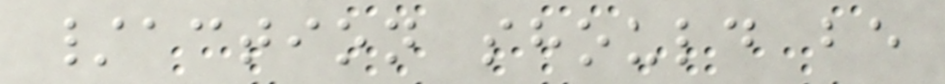/action should be
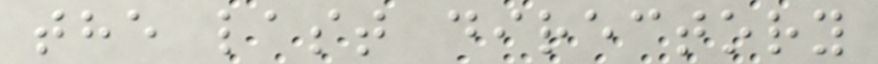the last directory
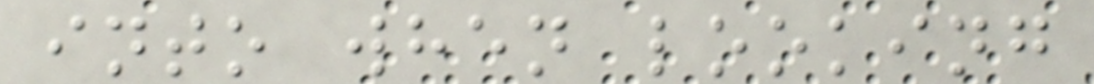into when looking
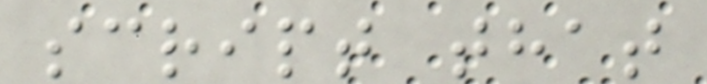script that
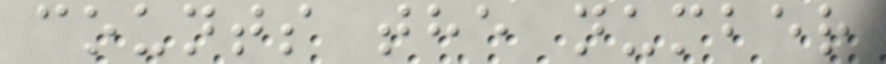counts the number
